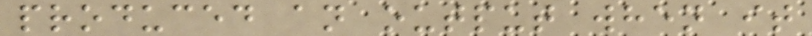produced an output when it
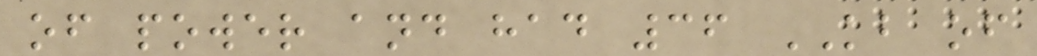of power and had 36 KB of
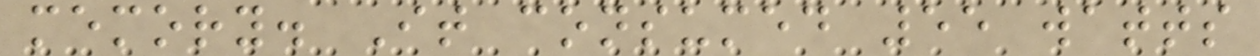memory. It consumed 55 watts
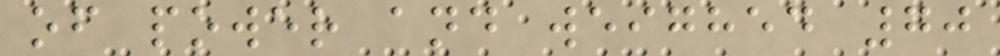of power and weighed 70
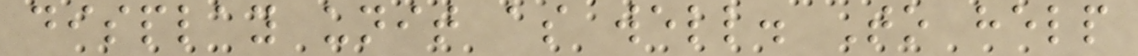display unit as well. To help
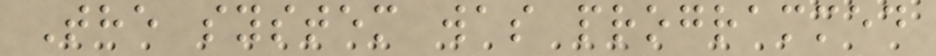The system was programmed
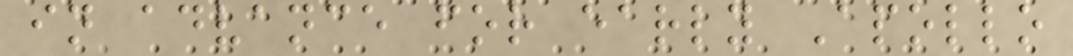in advance for early Apollo
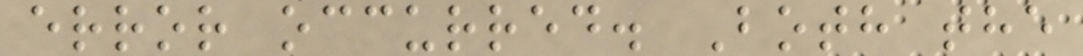error occurred. Both the
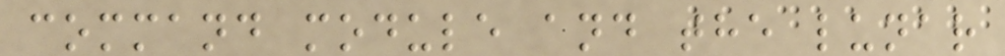command module and the lunar
